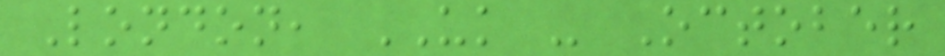London, UK - October
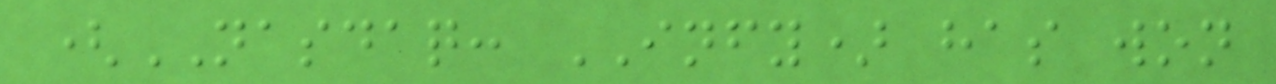(NASDAQ: INFY) has won
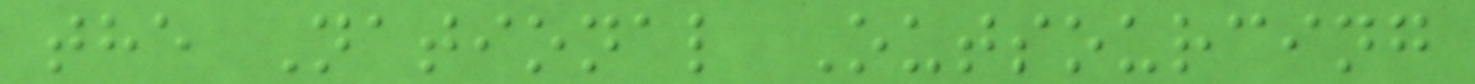the National Outsourcing
